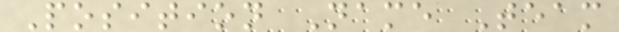Position Name Team
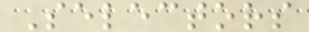Selectors
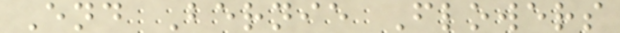End Bernie Flowers
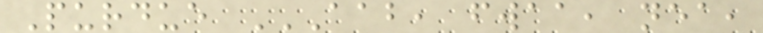Purdue AAB, FWAA, NEA,
